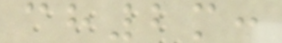ch2m:
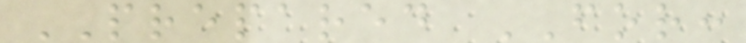PREPARED FOR:
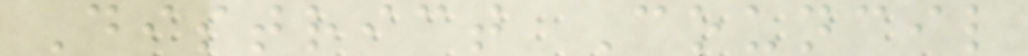District Council
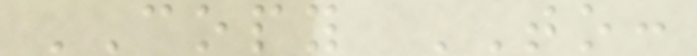COPY TO:
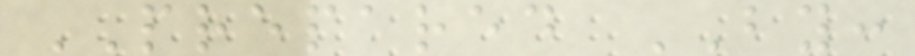PREPARED BY:
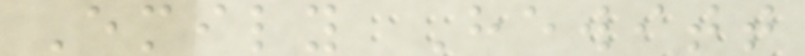Emily Hewitt
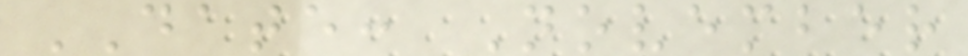DATE: November
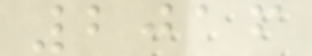2016
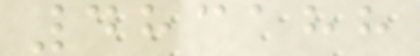483188
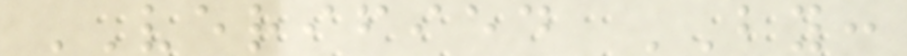VERIFIED BY:
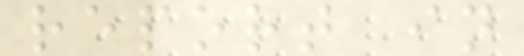report in
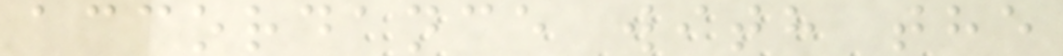accordance with the
